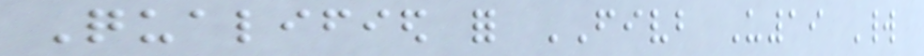Qualified for FIVB U19 World
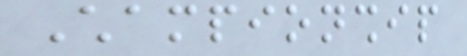Championship
